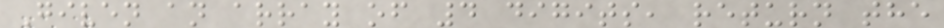Given an array of 4 digits, return the
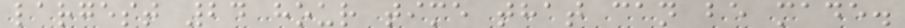largest 24 hour time that can be made.
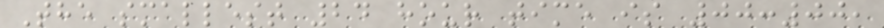The smallest 24 hour time is 00:00,
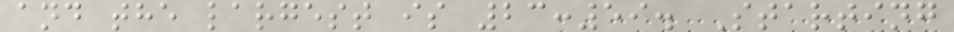and the largest is 23:59. Starting
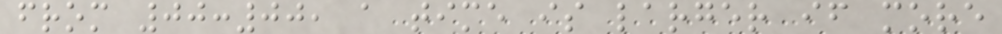from 00:00, a time is larger if more
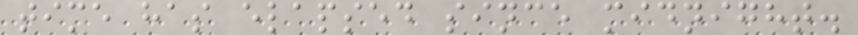time has elapsed since midnight.
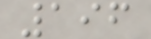196
